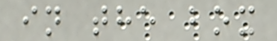in the box
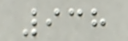938
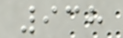938
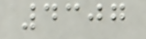4307
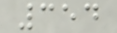354
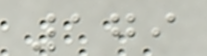179
